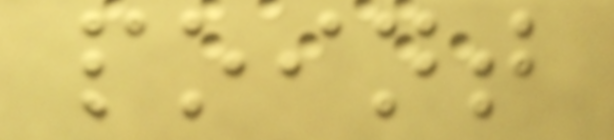point
